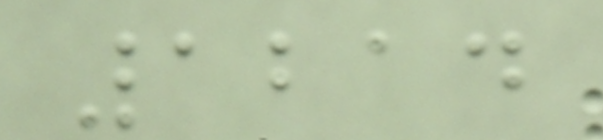1214
